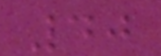40
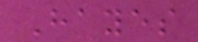Hayes
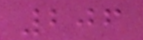206
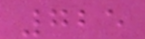725
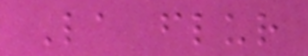La flur
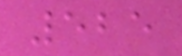525
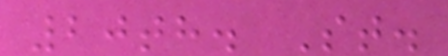20th. St.
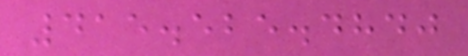415.525.4840
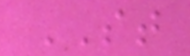ST
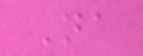Na
